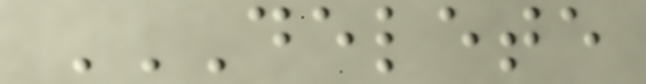DELETE
